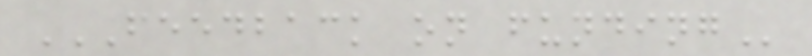FEEDBACK ON FUNDING
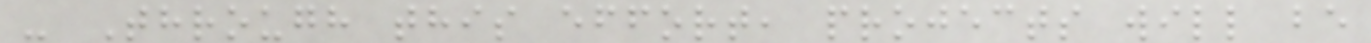- Through this effort, projects will be
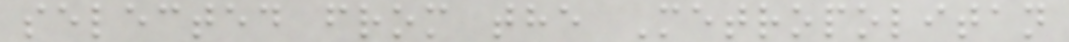selected from the Metropolitan
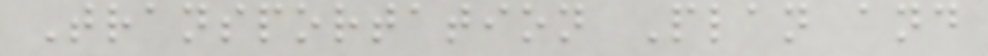Transportation Plan and
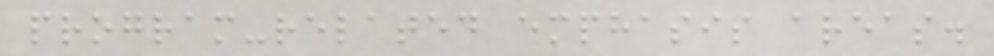program-related emphasis areas.
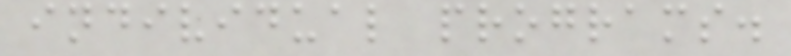individual programs.
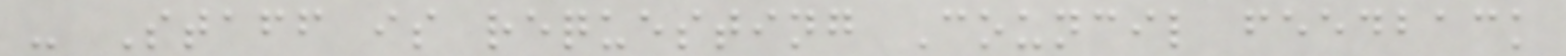- Staff is requesting Council feedback
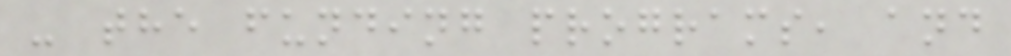- the funding programs, and
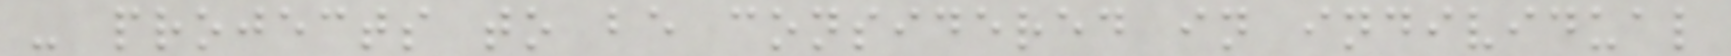- projects to be considered in individual
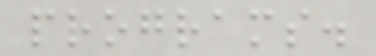programs.
